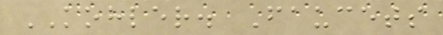KOHLER. Faucets
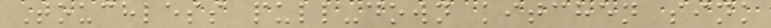Touchless pull-down kitchen sink
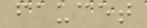faucet
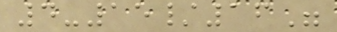4-15/16"
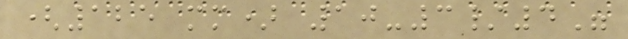(125 mm) 10-3/4"
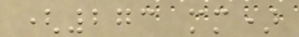(273 mm)
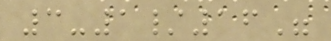3-1/16"
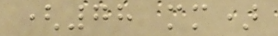(78 mm)
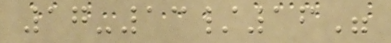17-13/16"
